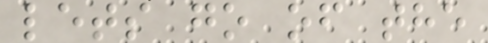lets go of the
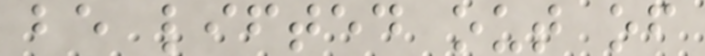be lifted out of
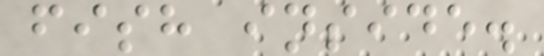fish inside.
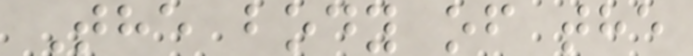The body of the
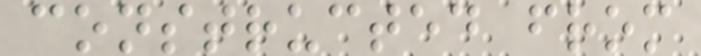constructed from
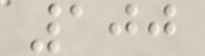100
